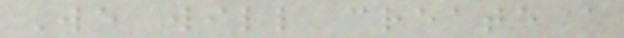We will create a
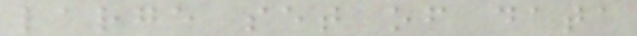large set of data
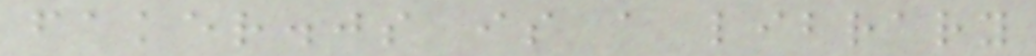faker.js is a library
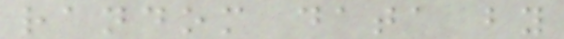random data by
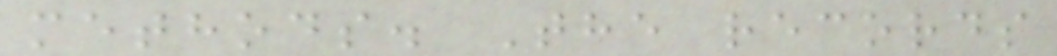methods. The records
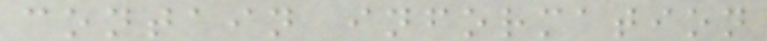contain information
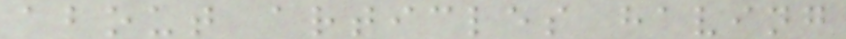about articles having
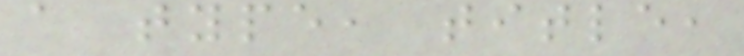a type, title,
